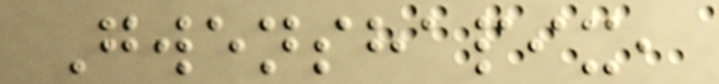Gwenshapix,
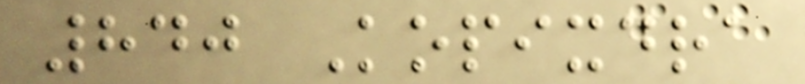840 Kopixdra
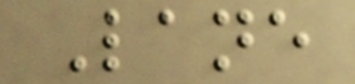Lane
